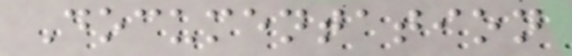Documentation
